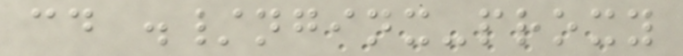cd ./nginx-proxy
